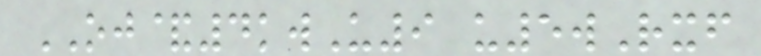OJ&4kwU9 u5wRxf
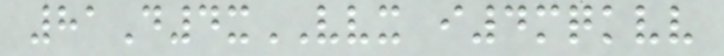81D4xVVX i4mqkvv
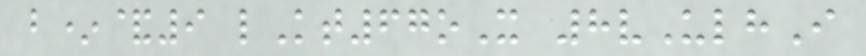b*&9 lKt67oX 8vUlhI
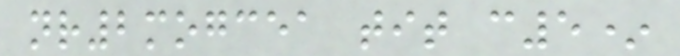nr2mogcea tit c5*
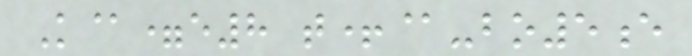K@=e8 t+@-bo5e
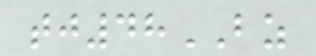tj48BZ
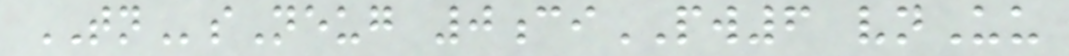TNsNeug 0ciPW6 vnUu
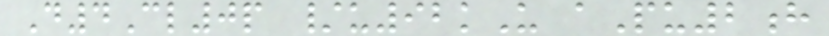D4Cl0p /u92kU aPu2h
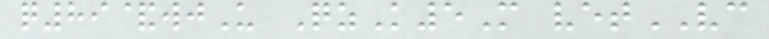q89&wjU QzK5M vetVC
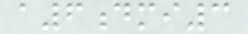a6dmi3
